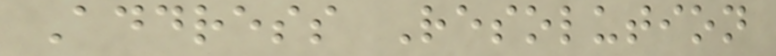Address Resolution
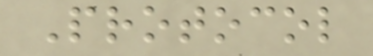Protocol
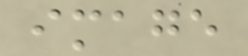image
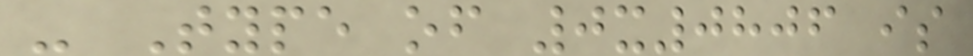- Type of 0x0806 is
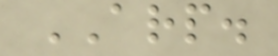ARP.
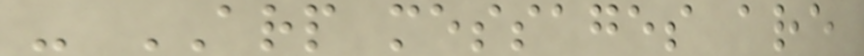- ARP messages are
